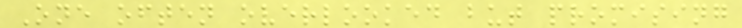One often overlooked but promising
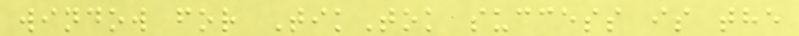window for TikTok success is the
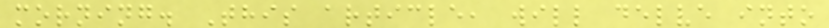morning. This article, will delve into
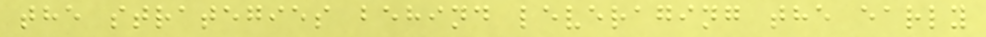the strategies behind leveraging the early
